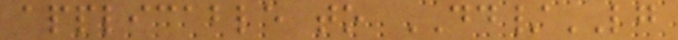applicable to DD/LG
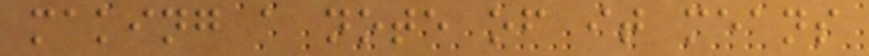making a note of it means
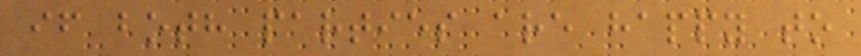if both parties are happy to
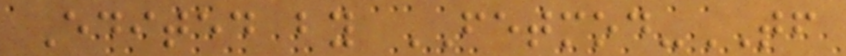Edited by FETMOD-TF
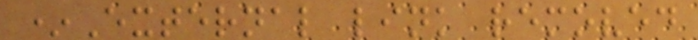*External link removed
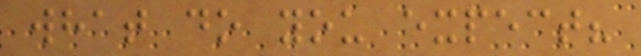what do you expect?
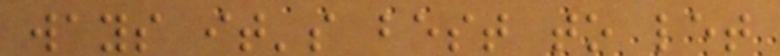ways it's best to let
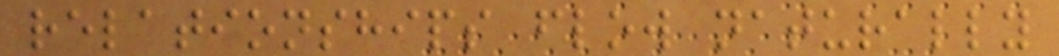relationships flow naturally
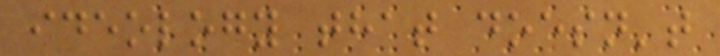ideology that doesn't
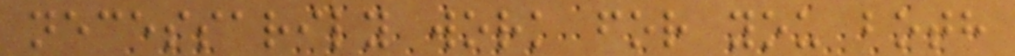necessarily work for you both
